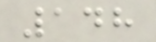148
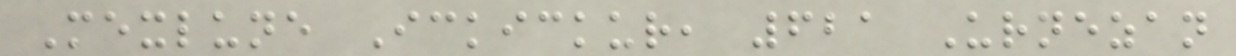Mexlune Ickickur, 621 Urnezan
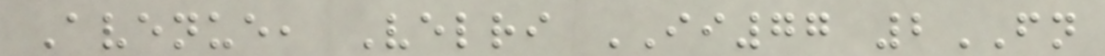Avenue, Velri II77 2FN
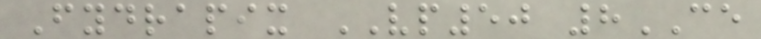Fydrapix VP50 8CE
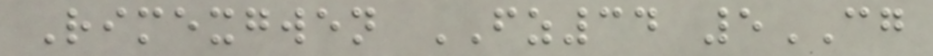Rimexgwen FZ34 5CG
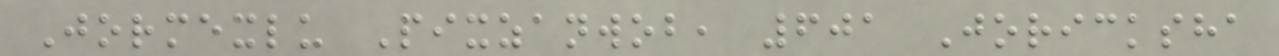Jormexlu Pixzanwob, 601 Joricksha
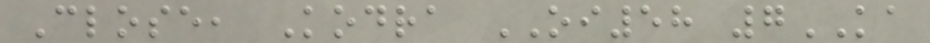Close, Kodra OI58 7KA
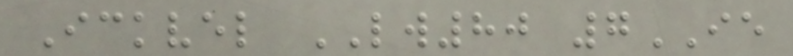Ickvel LW80 7IE
